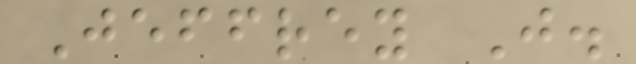Jeffrey J.
